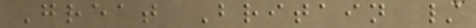Great Britain /
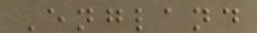England
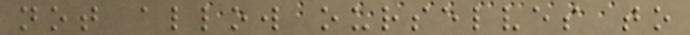not allow ourselves to
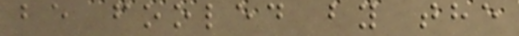be fooled by the
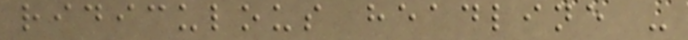ridiculous headline -
